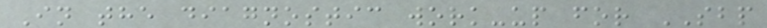In the diagnostic work-up for SBP
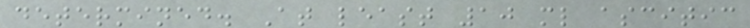determined. At least 10 ml ascitic
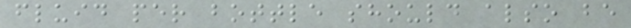fluid per bottle should also be
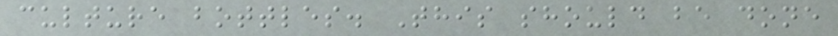culture bottles. This should be done
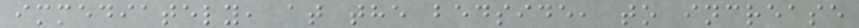immediately, at the bedside, to increase
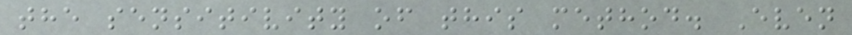the sensitivity of this method. Even
